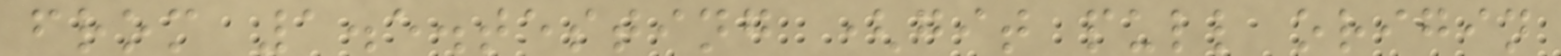from 1.5.testing (git pull origin
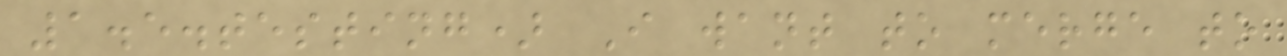1.5.testing) I want to merge to
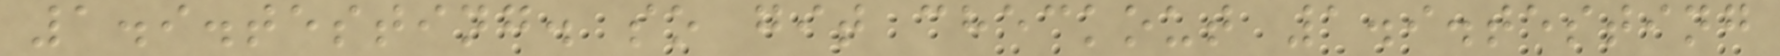1.9.testing. so git checkout 1.9.testing
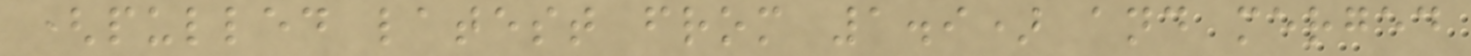(pulled latest from 1.9) and merged
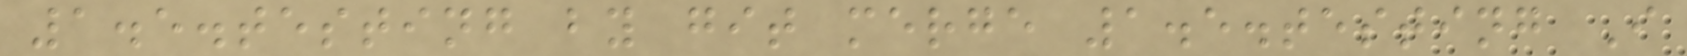1.5.testing by git merge 1.5.testing I
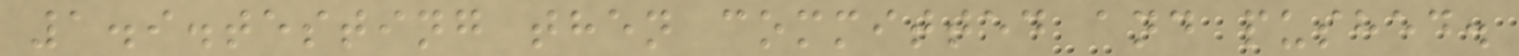1.9.testing then committed and pushed.
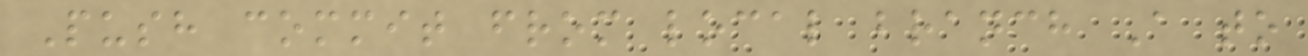Push commit from local branch A to
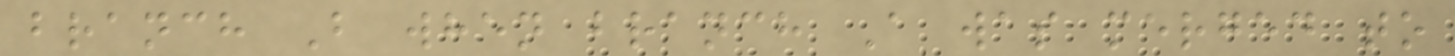branch B when branch A was merged to
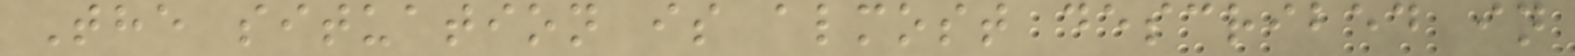The situation is almost described in
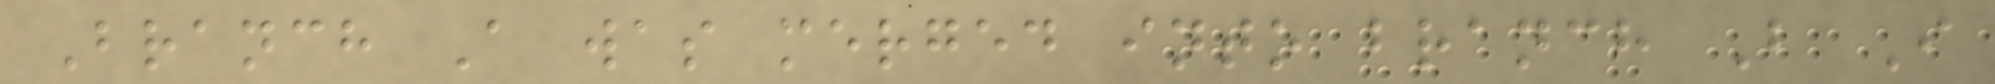Branch A was merged into branch B I
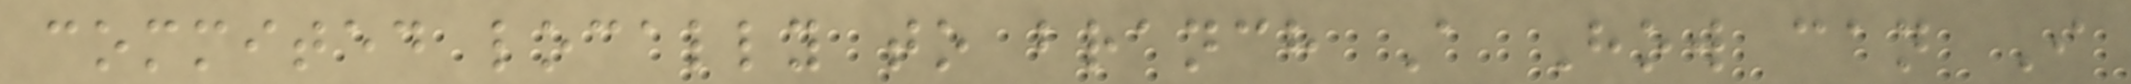commited locally to branch A How can I
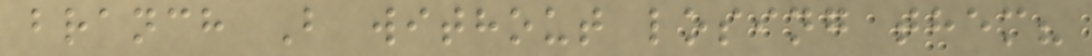branch B without losing them?
